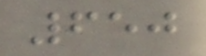650
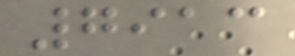7913
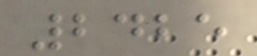2425
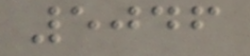5046
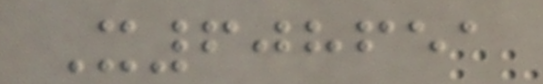X608651
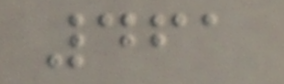461
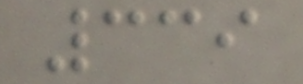339
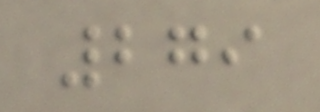279
